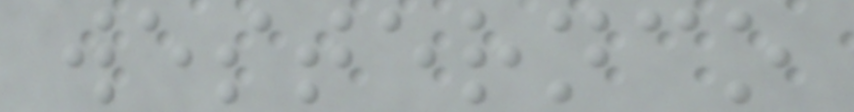westernco
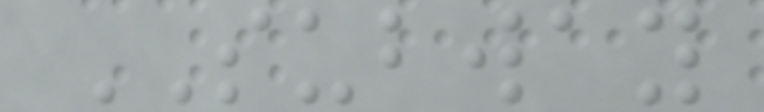SUBWAY
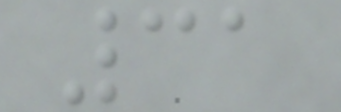31
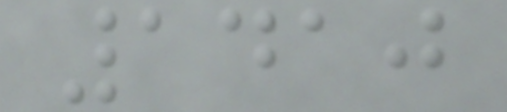1410
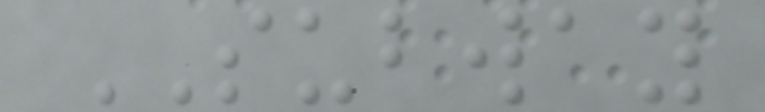SUBWAY
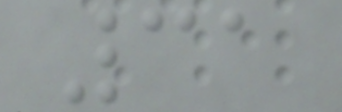31
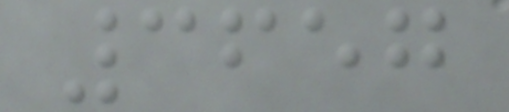3657
